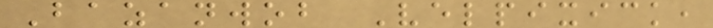Bazanwob Velpixick,
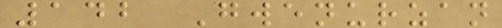142 Gwenurzan
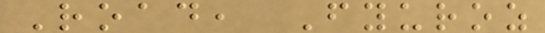Road, Fyuroz
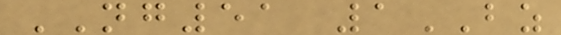NG51 1BZ
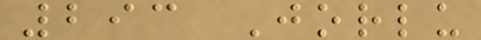293 Jorlu
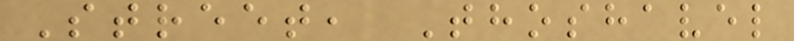Street, Thoshavel
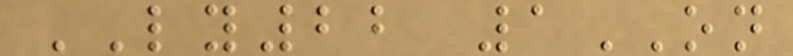LY22 1ON
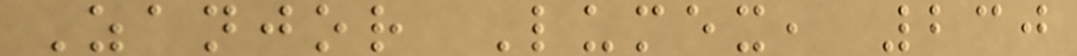Zanjor Lumex, 230
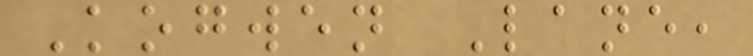Kogwen Lane,
